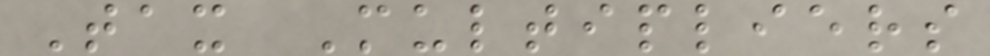Tax Multipliers
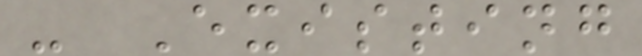- Existing
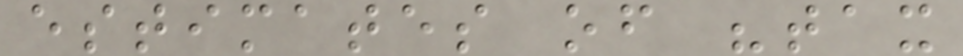estimates of "tax
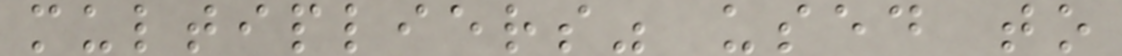multipliers" used to
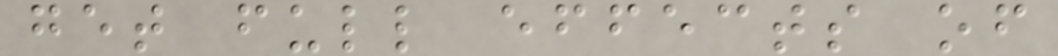get full effects of
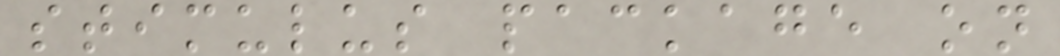stimulus package on
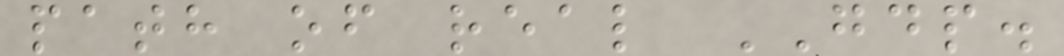path of real GDP.
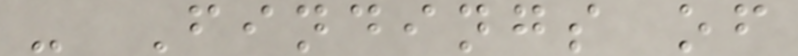- Findings of
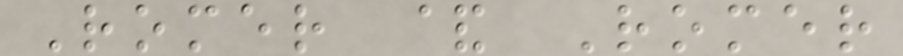Romer & Romer
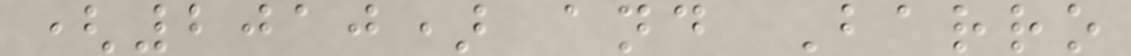(2010) and Barro
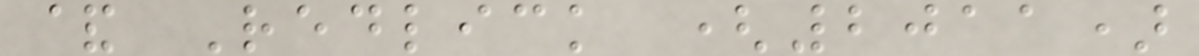& Redlick (2011)
